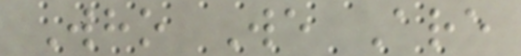Who We Are
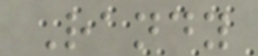Randy
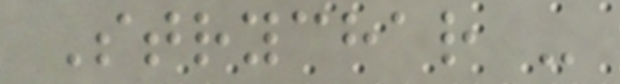Strychar -
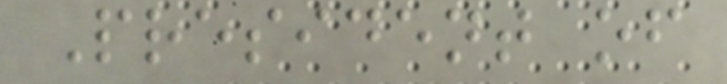President of
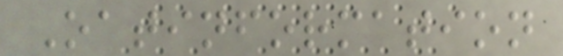Oatinformation
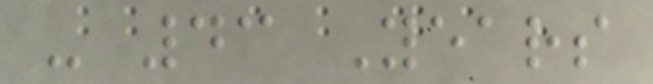- 43 Years
